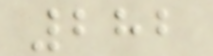282
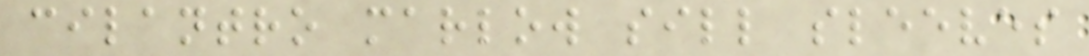cilantro marlow sill sleeves
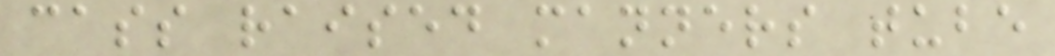cass raised manners tube
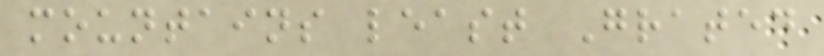mountains least Grated
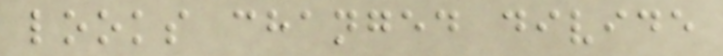looks changed divide
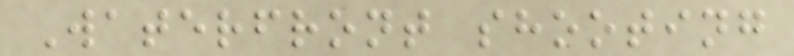Waterfront shooting
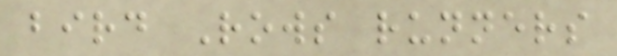bird Rows runners
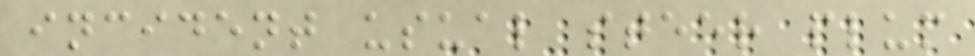incident usual steer plum
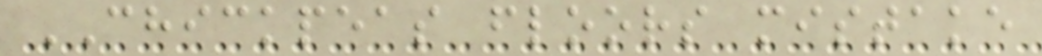CHICKPEAS floors mistake
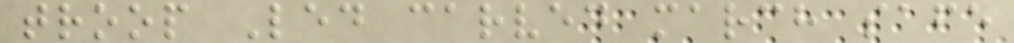troop Led carved march safe
